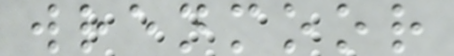wrenmoor
